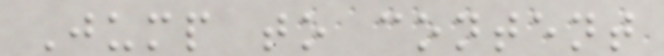Jump to content
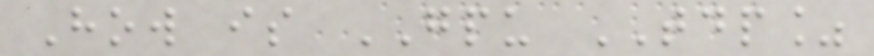How is GPU TDP%
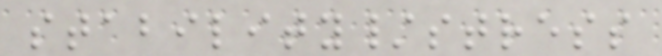stability/stress
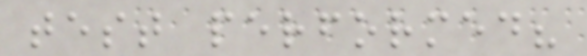test performed?
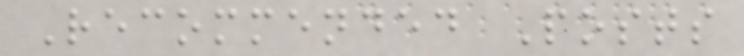Recommended Posts
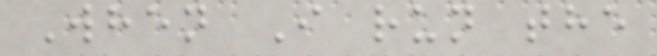When I run the
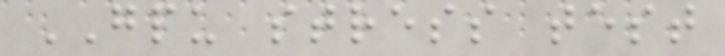GPU stress test
